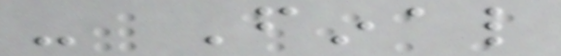- Final
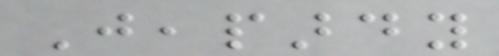Jeapardy
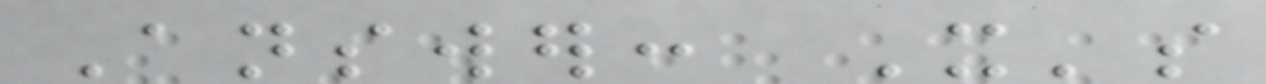Answer: It's
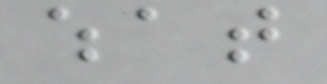what
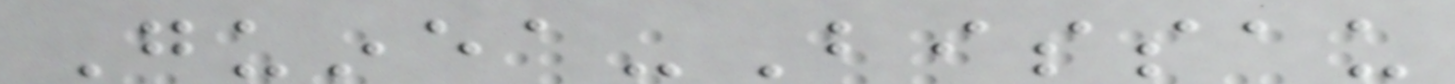Guinea-Bissau
